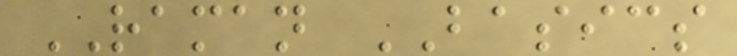RAMAN BASICS
